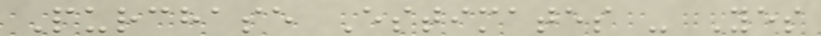Purchase Estimates - Yes
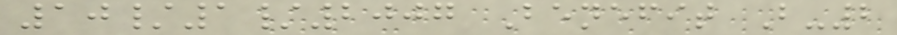10/1/2007 Benefit B-2
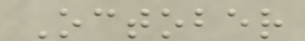October
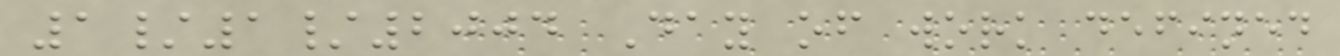1/1/2004 Day of work defined
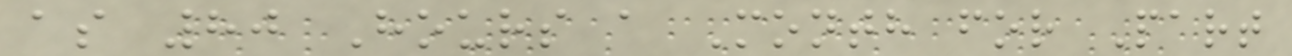as 80 Hours a Month for Part
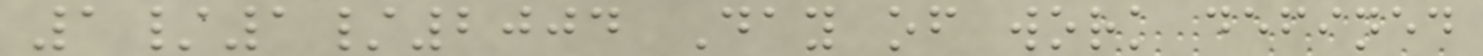1/1/2004 Day of work defined
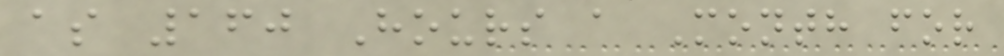as 160 Hours a Month for
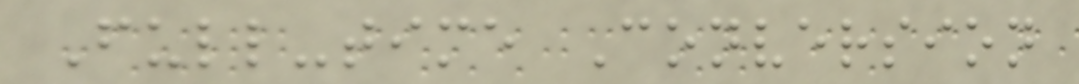Full-time Conversion
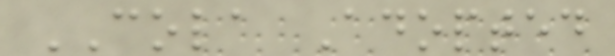COLA Adopted
